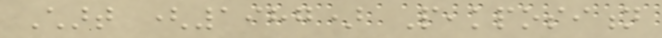Chart (1987) Peakposition
